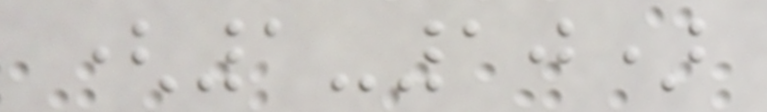(1-10)
